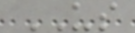US
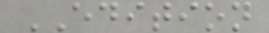EDITION
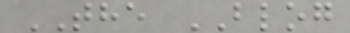THE BLOG
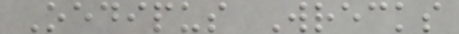Oedipus Wrecks
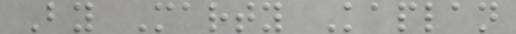By Marty Kaplan
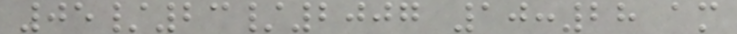05/23/2007 10:28 am
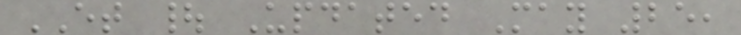ET | Updated May 25,
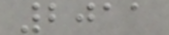2011
